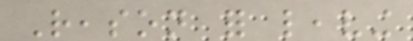Reason for leaving
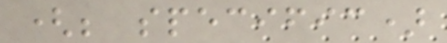(be specific)
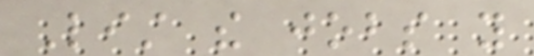List the jobs you
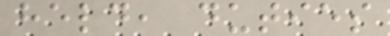held, duties
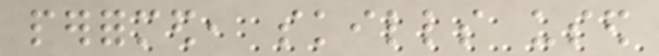performed, skills used
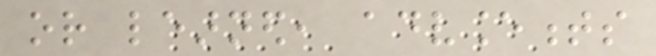or learned, advancements
